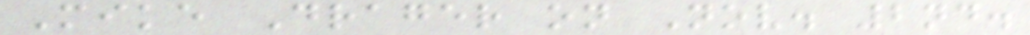Mike Drager on Nov. 2nd.
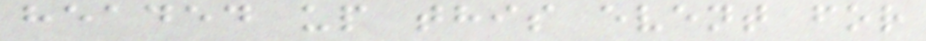headed up this event for
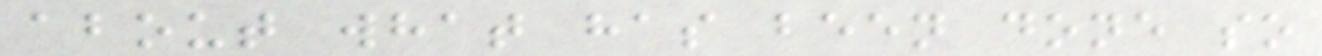about what has been done so
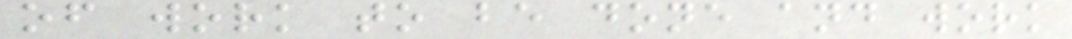of work to be done and work
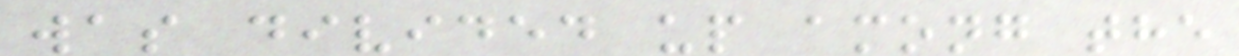was divided up among the
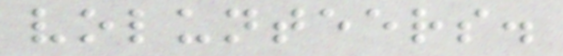volunteers.
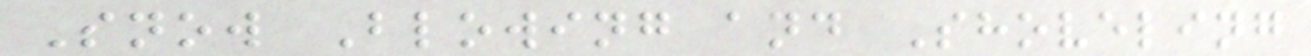Snow Blowing and Shoveling
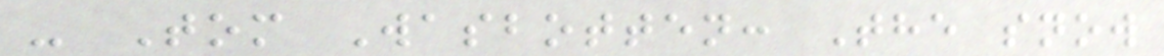- Tom Wasbotten: The snow
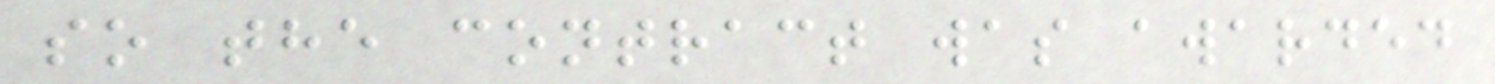so the contract was awarded
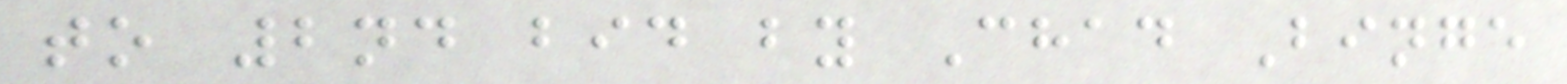to 2nd bid by Chad Binge
